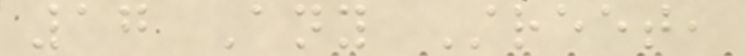17 Any Street,
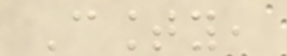County,
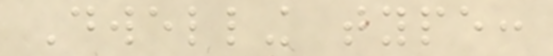Dwelling type:
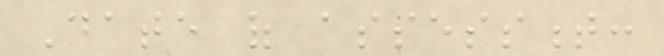Date of assessment:
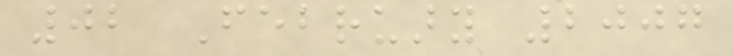02 February 2007
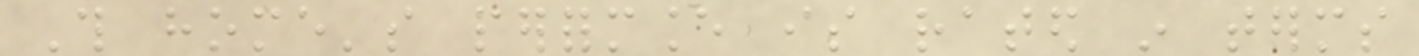This home's performance is rated in terms
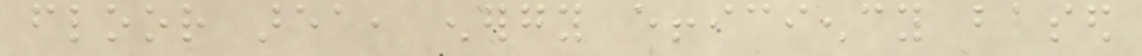floor area, energy efficiency based
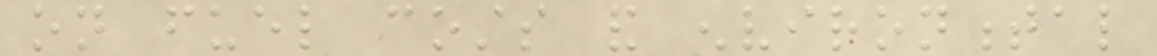on fuel costs and environmental
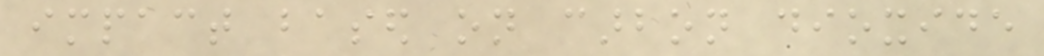impact based on carbon dioxide
